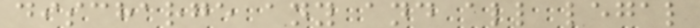discharge any and all legal
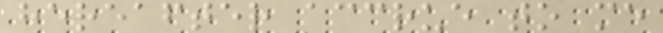hereafter accrue to me
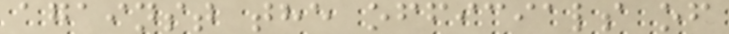against the officials of
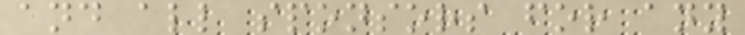and all sponsors for any
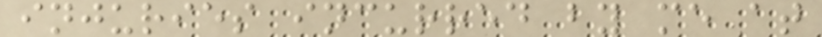injuries incurred by me at
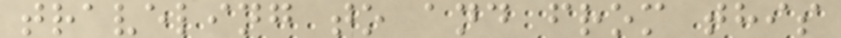traveling to and from this
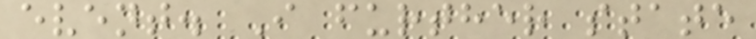event. I further state
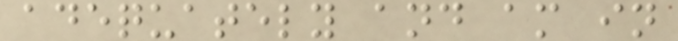adequately and am in
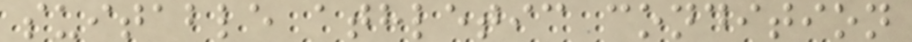suitable athletic condition
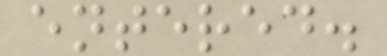entered.
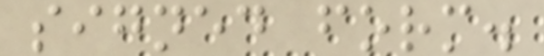signed form.
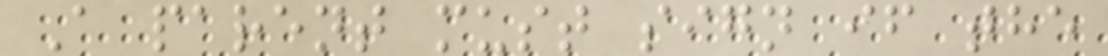A parent must sign if the
